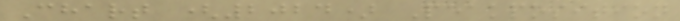Chart (2024) Peakposition
